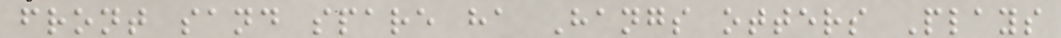front sand spare ha Hangs otters Plays
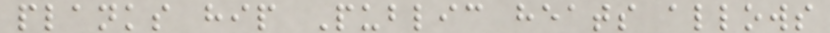planks hip Public heats allows
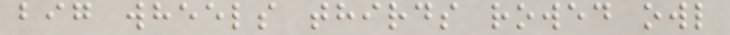big wheels thirds rowed owl
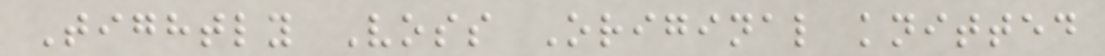Tightly Voss Original knitted
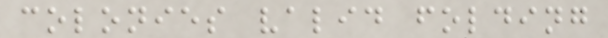colonies valid folding
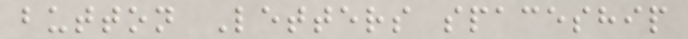button Letters spaceship
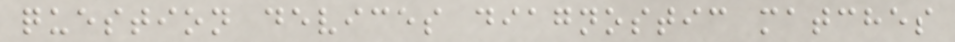question devices diagnostic matches
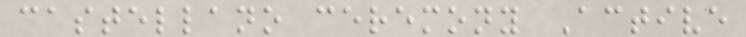castellano ceremony Active
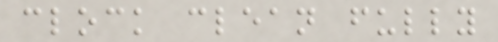clock clean fully
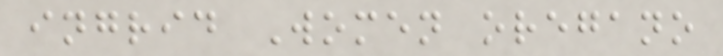ingrid Women oregano
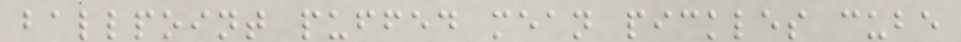ballpoint puffed mean pickles cube
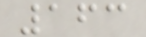163
